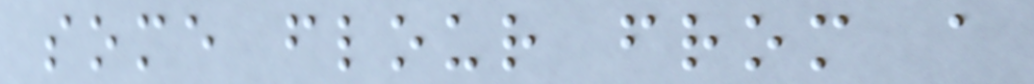some flour from a
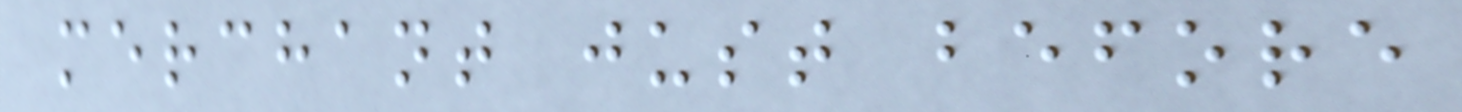merchant just before
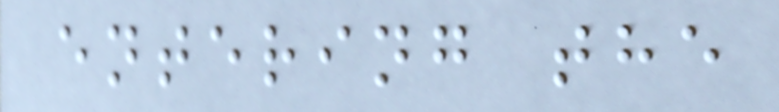entering the
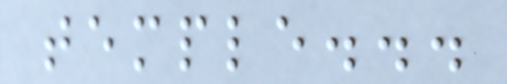temple...
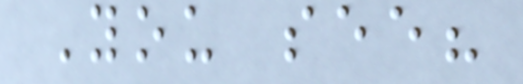You see?
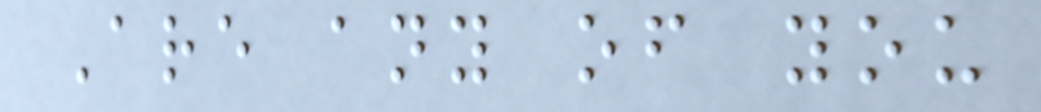Are any of you
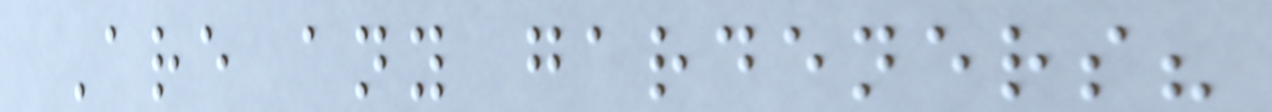Are any gardeners?
